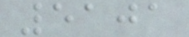5101
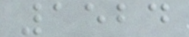1524
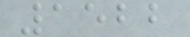1522
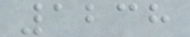1238
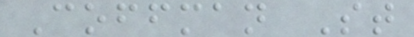Coffman St
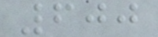600
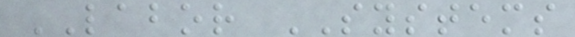LABOR SYSTEMS
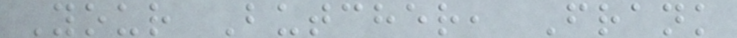Your Butcher, Frank
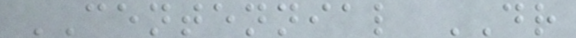CENTENNIAL DR
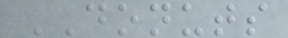DONUTS
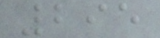295
